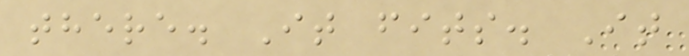there. It fits. It
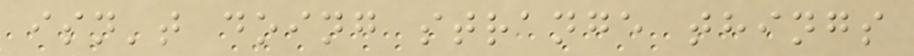isn't doing strange things
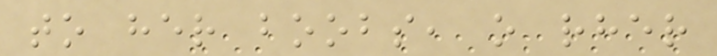to her boobs, o rher
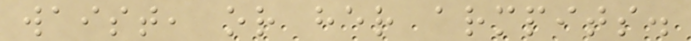waist, or her armpits.
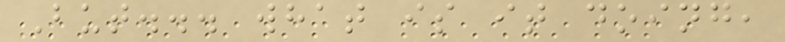But... what is it doing,
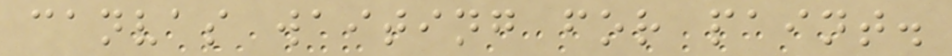canvas waiting for paint.
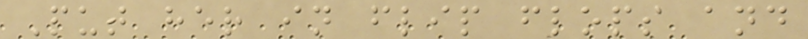Put her in flip flops and
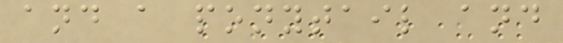and a ponytail and
